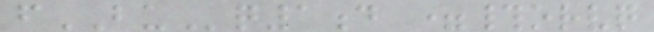fBUq1d =#orvq
